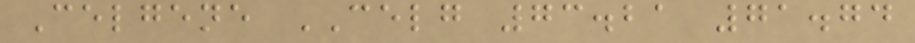Celgene CELG 73.21 71.74
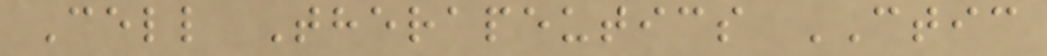Cell Therapeutics CTIC
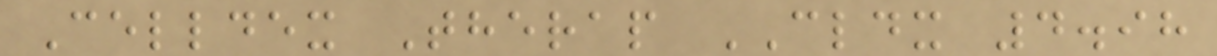Celldex Therap CLDX 4.98
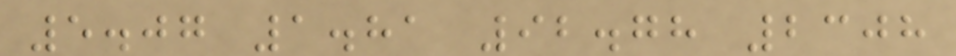5.07 1.81 92.78 2308
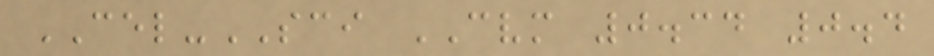CEL-SCI CVM 0.34 0.4
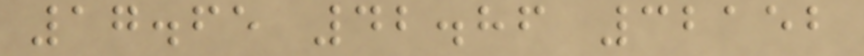17.65 42.86 32152
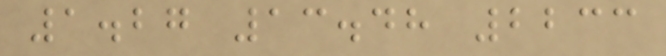1.27 13.48 2233
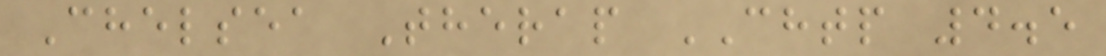Chelsea Therap CHTP 4.5
